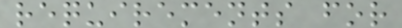requirements for
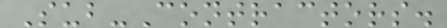Sub-Contractors.
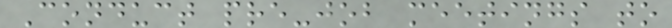Conduct pre-job meetings to
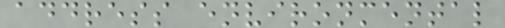address environmental
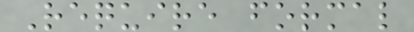Require formal
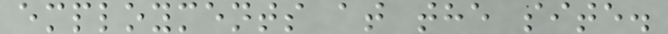employments at the site.
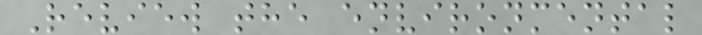Review the environmental
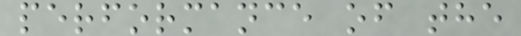performance of the
